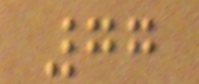77
